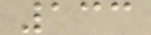133
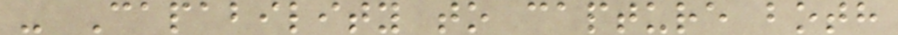- Capability to capture both
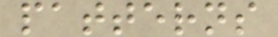patterns
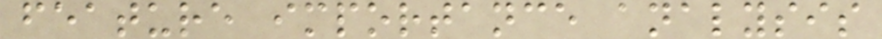feature importance analysis
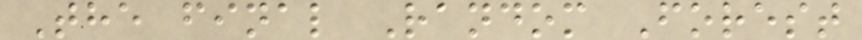The final Random Forest
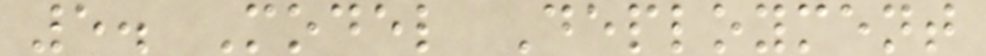5. Model Deployment
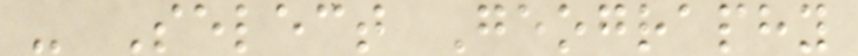- Select Geography
